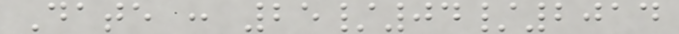Date : 25/04/2014
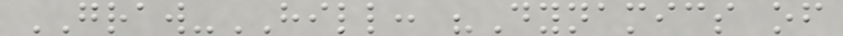GRAW-HILL: "Dynamics of
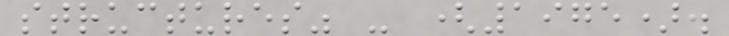structures" - (1975).
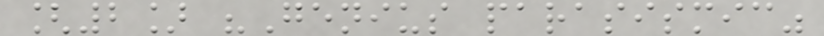[2] "Genius parasismic"
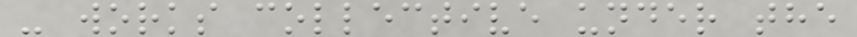- works collective under the
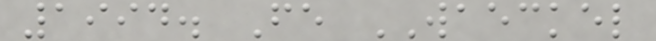1994. Fe WAECKEL
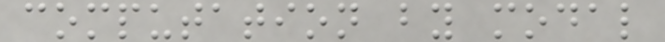computation by modal
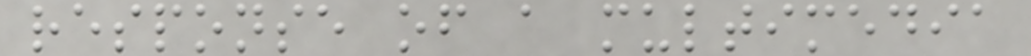response of a multimedia
